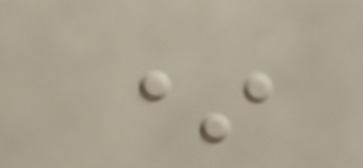*
